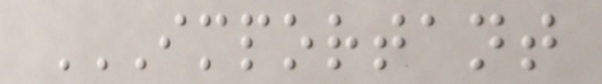IMPORTANT
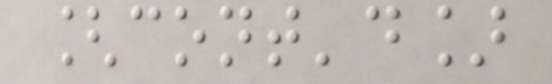[cont'd]
